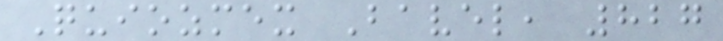Quiozmex Bavel, 827
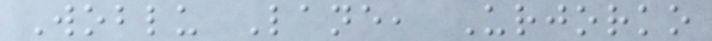Woblu Lane, Urjorko
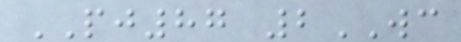PJ87 2WC
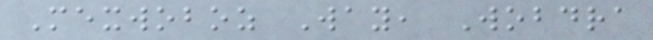Mexwoboz Way, Wobdra
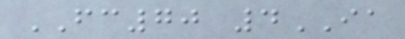FC70 4IA
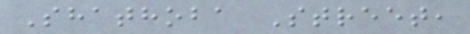Shathoba Street,
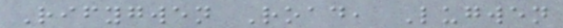Rifygwen Road, Lugwen
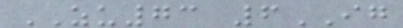ZU73 6IG
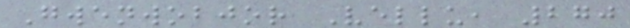Gwenwobjor Vellu, 270
